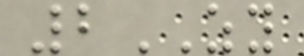2ZY
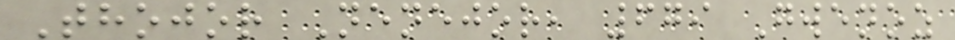Thojor Nenejor, 679 Gwenoz
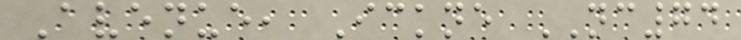Avenue, Ickne NC74
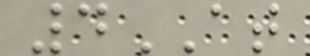4AT
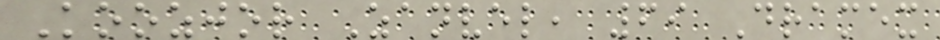Koozjor Zanvel, 69 Dramex
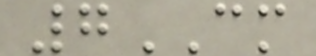7CM
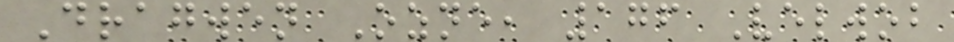Dragwen Ozne, 176 Velwob
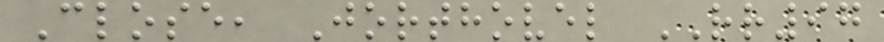Close, Jorthovel RR97
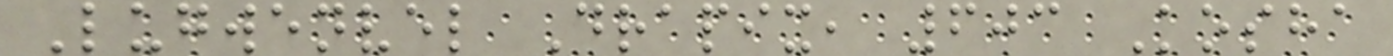Lugwenvel Drapix, 603 Kosha
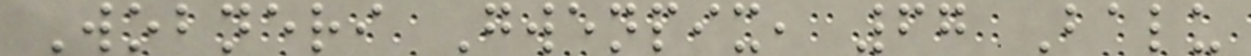Wobneri Gwenpix, 67 Balu
